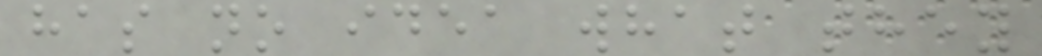has no idea what they
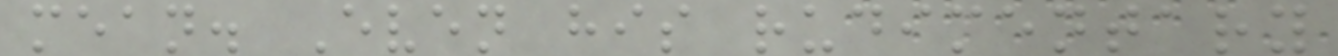mean. Even his rudimentary
